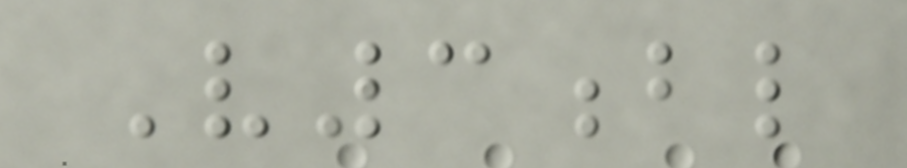V3bl
